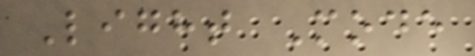Light Mode
